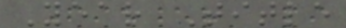Year Title
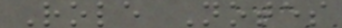Role Notes
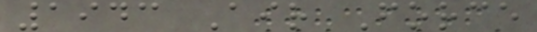1943 Air Force
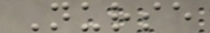Nurse
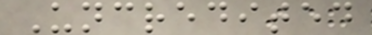Uncredited
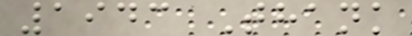1943 Thank
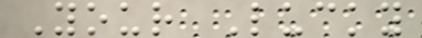Your Lucky
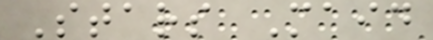Stars Maid
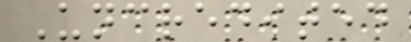Uncredited
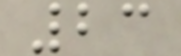23
